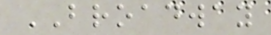BROADWAY
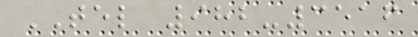TEL 982-3516
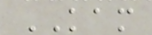KAM
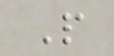P
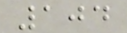104
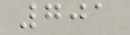701
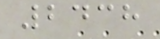2438
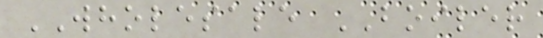WHOLESALE BOILER
